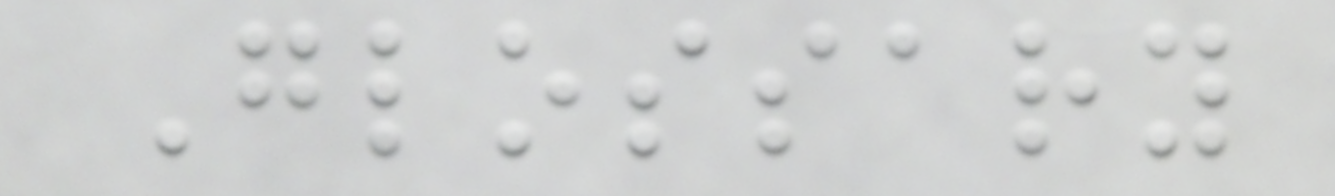Glossary
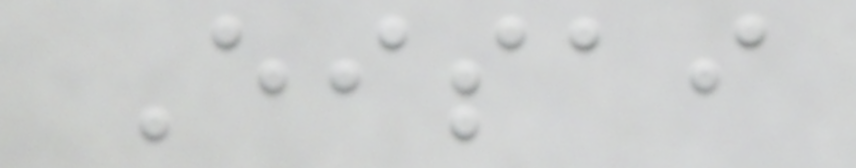Eisai
